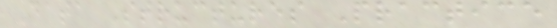Data Structures Practice
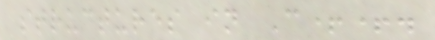structures in C++.
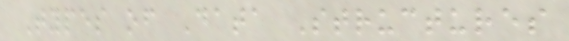Types of Data Structures
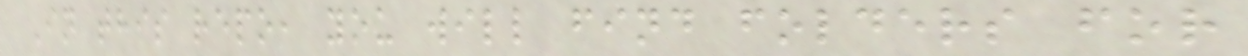In this repo, you will find folders for
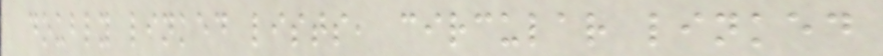doubly linked lists, circular linked
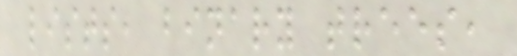lists, binary trees,
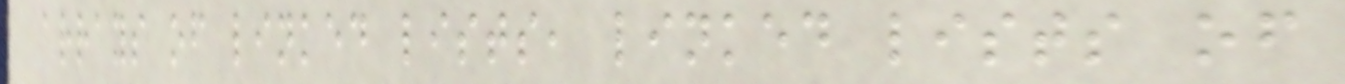arrays of linked lists, linked lists of
